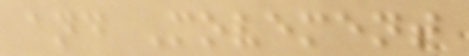and Movement
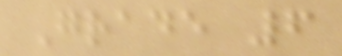Grade 6
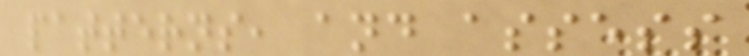patterns, and assess
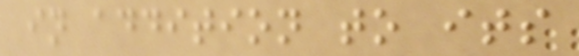in addition to its
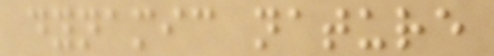dynamic nature
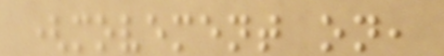(movement on,
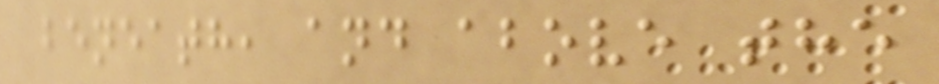beneath, and above the
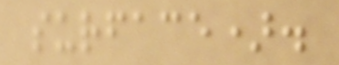surface).
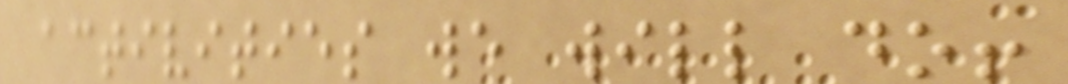activities we will do!
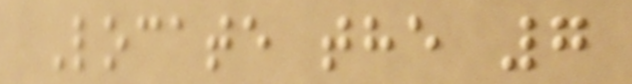Locate the 7
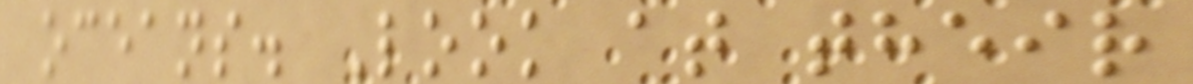oceans. Look at their
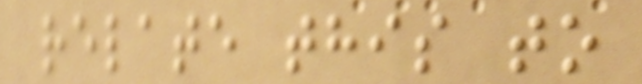relate this to
